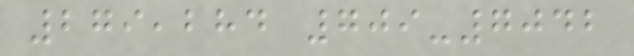279,284 709-7042
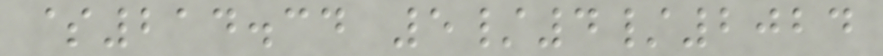$214.34 5/4/2024
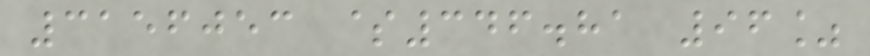3156053 $346.81 96%
